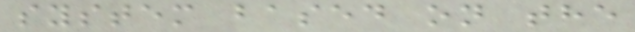system based on the
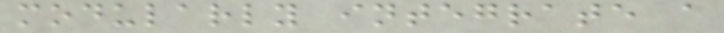modularly integrate a
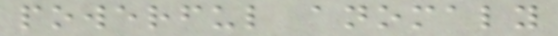powerful anomaly
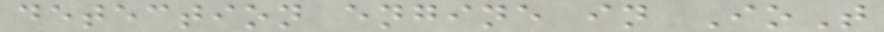detection engine in IoT
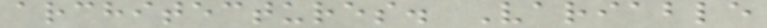architectures. Variable
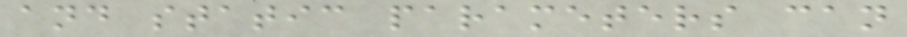and static parameters can
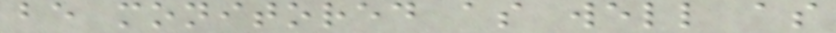be monitored as well as
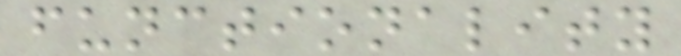functionality
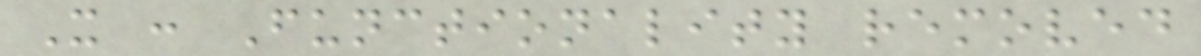X : Functionality removed
